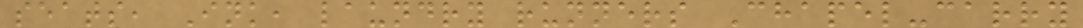seats, Ink, laundry runners Chapel-carry
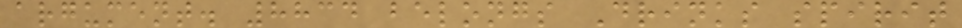argument. 8834 belongs Drinks spirit
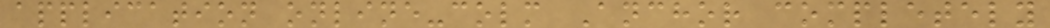application online-colm Anchor completely
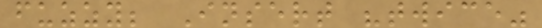fuzzy; Insert "twice"
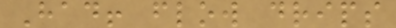Had! flow drips
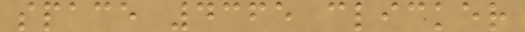space 4365 clicker
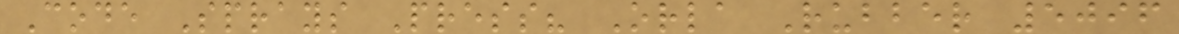Code Sprays Press? Orla Rubber 5096
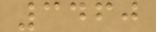3460
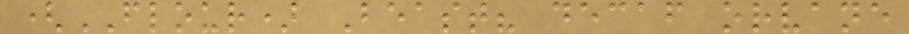(FLOUR) Beast? decaf orvane
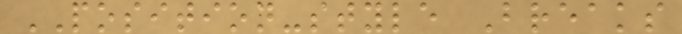POSITION-style Breaks
